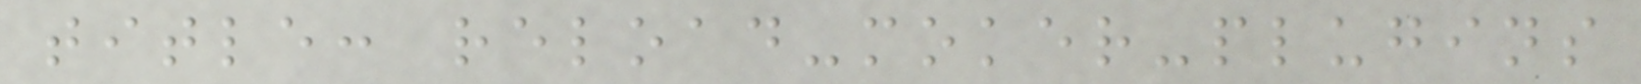title: reload-moker-plugins
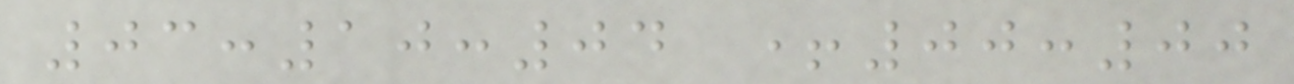03:10:04 +00:00
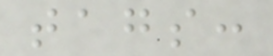tags:
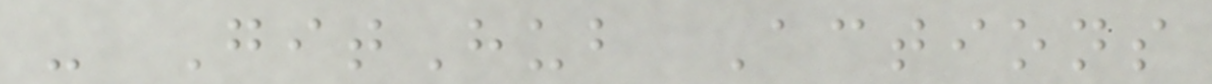- GitHub Actions
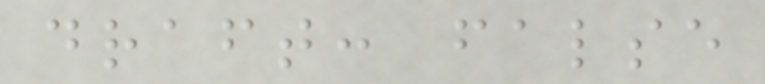draft: false
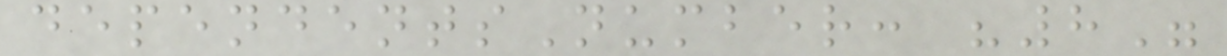dependentsNumber: "8"
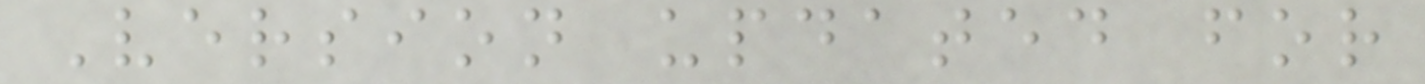Version updated for
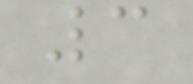3
